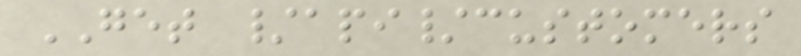GET /api/customers
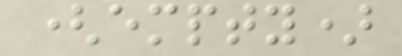(empty)
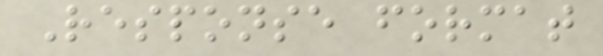Response format
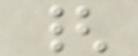{
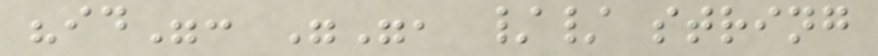"id": "", // string
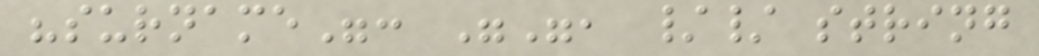"surname": "", // string
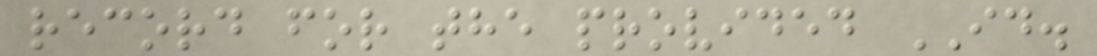record for the provided ID.
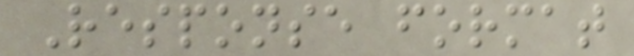Response format
